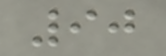90
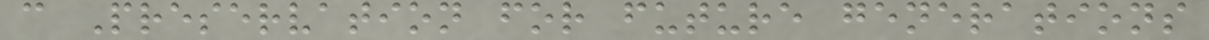c Preservation for future generations
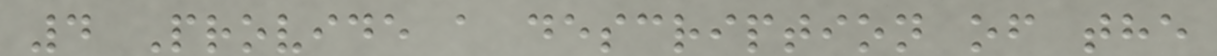4 Provide a description of the
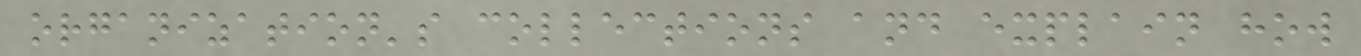organization's collections and explain how
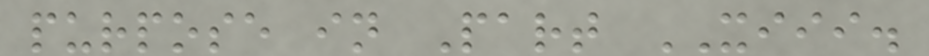purpose in Part XIII.
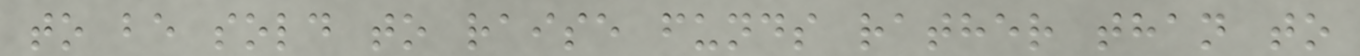to be sold to raise funds rather than to
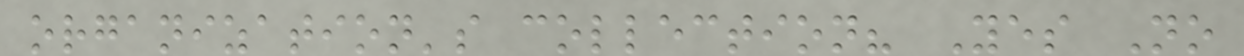organization's collection? Yes No
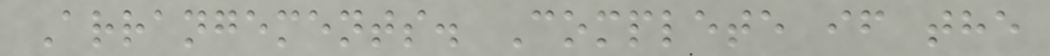Arrangements. Complete if the
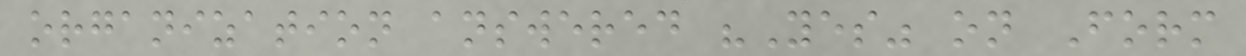organization answered "Yes" on Form
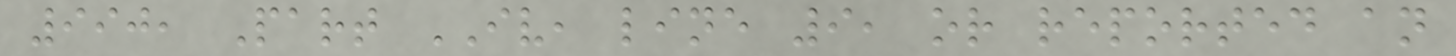990, Part IV, line 9, or reported an
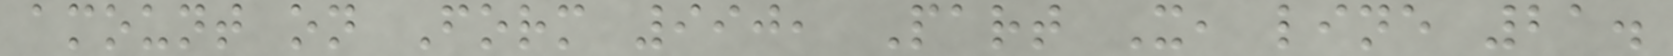amount on Form 990, Part X, line 21.
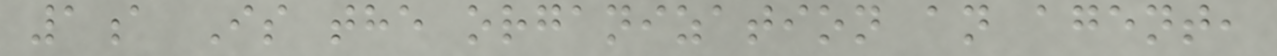1a Is the organization an agent,
